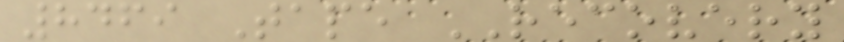8469 Tape RECOVERY
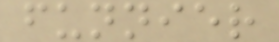funnier
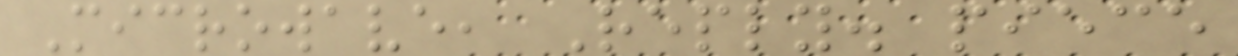Microwave, Reply. piece
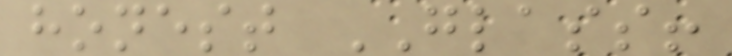honest GLASS!
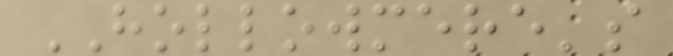HOLLOWMERE's
